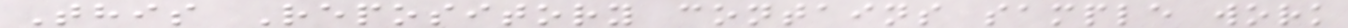This Repository contains sample work
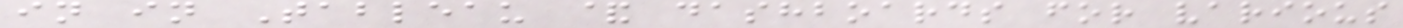in in Tableau & dashboards for various
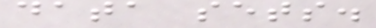data sets.
